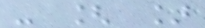- [ ]
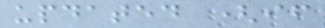updated (if
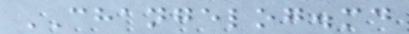CHANGELOG.md
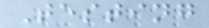Testing
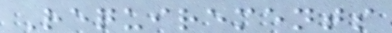Requirements
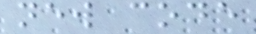new code
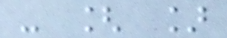- [ ]
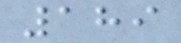189
